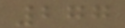277
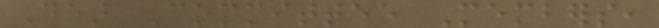Dear Committee Members,
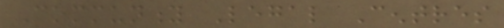Community Legal Centres
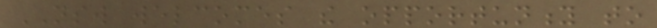NSW welcomes the opportunity to
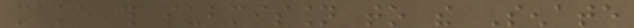make this submission to the Senate
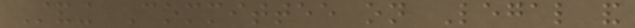Standing Committee on Legal and
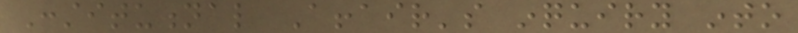Constitutional Affair's inquiry into
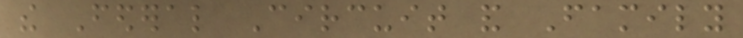the Federal Circuit and Family
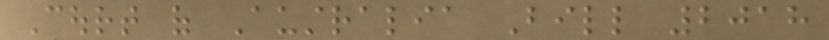Court of Australia Bill 2018
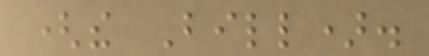(the Bill).
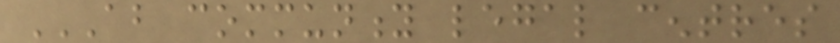ABOUT COMMUNITY LEGAL CENTRES
